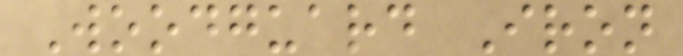Woodguard Iron
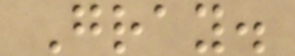Gray.
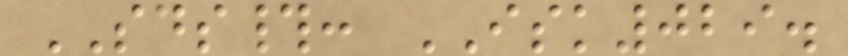SDS#: ISK029.
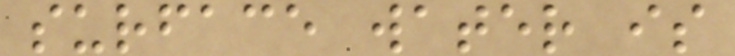surface water is
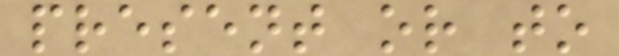present or to
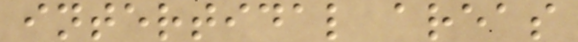intertidal areas
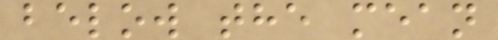below the mean
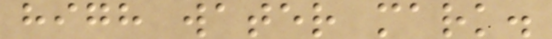high water mark.
